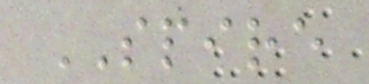SPIRE
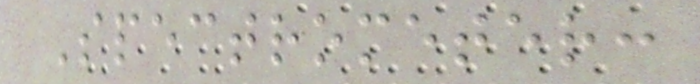Spectrometer:
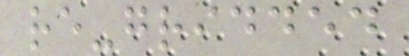re-gridded
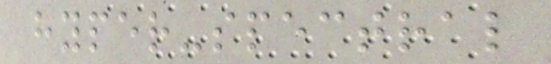hyper-spectral
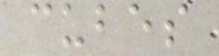cubes
